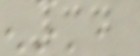34
